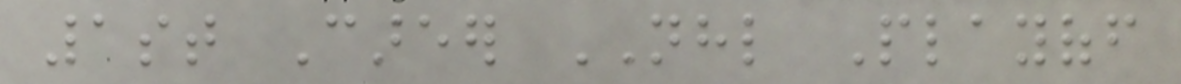1st Career NHL Playoff
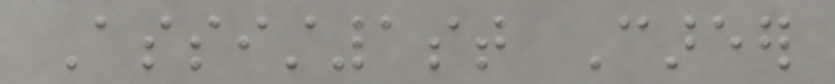Assist1st Career
